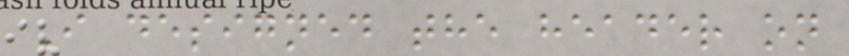I designed the header on
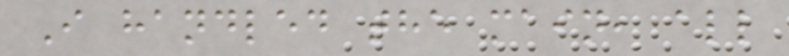I handled the main, all
